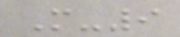M-9
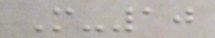M-10
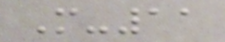M-11
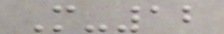M-12
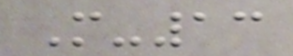M-13
